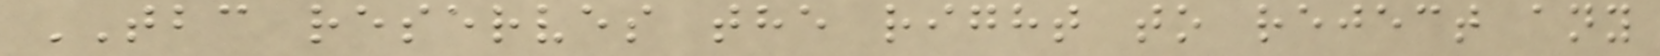TBC reserves the right to reject any
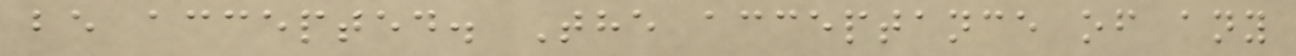be accepted. The acceptance of any
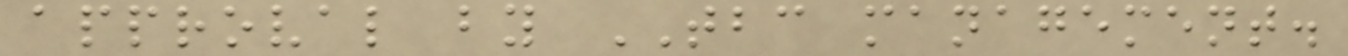approval by TBC management.
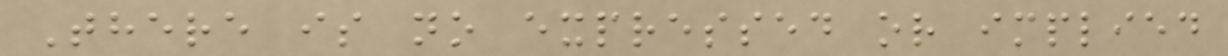There is no expressed or implied
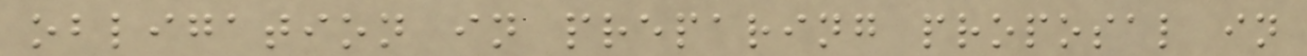obligation in preparing proposal in
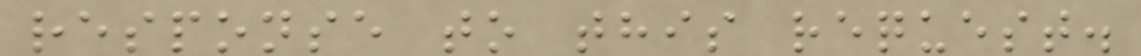response to this request.
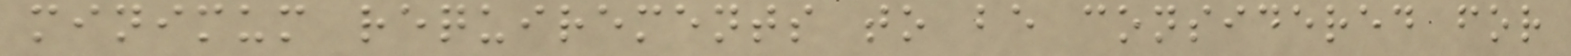minimum requirements to be considered for
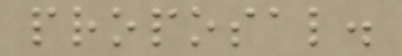proposal.
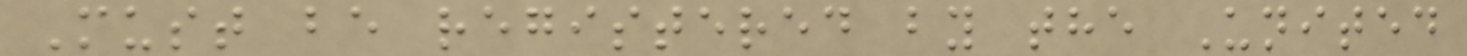Must be registered by the United
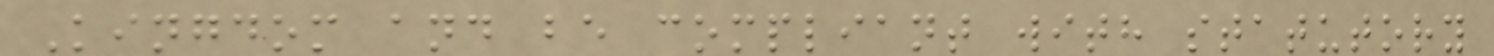Kingdom and be compliant with statutory
